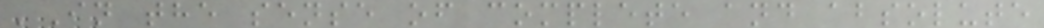'In the sense of complete and absolute
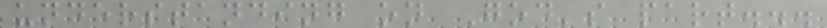understanding on God's part...
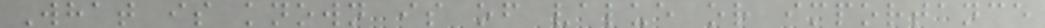What is known is of value or importance
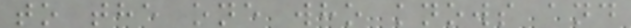to the one who knows and
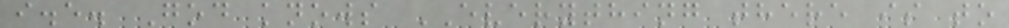i.e. God knows EVERYTHING there is to
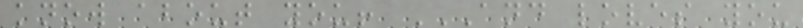know about you! AND LOVES YOU
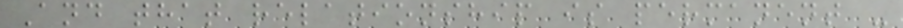And that relationship is permanent -
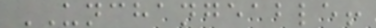UNCHANGEABLE!
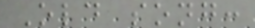Old song:
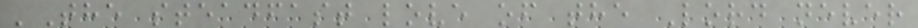'The steadfast love of the Lord never
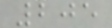205
